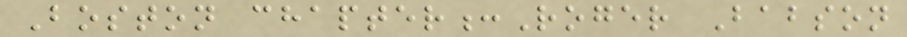Boston chapter:Roger Babson
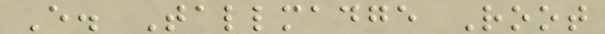E. Tallmadge Root
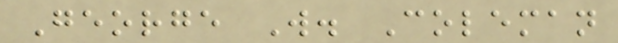George W. Coleman
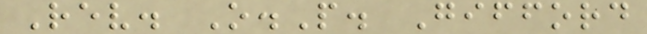Rev. O.P. Gifford
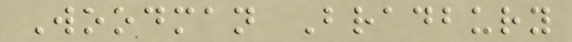Woodman Bradbury
